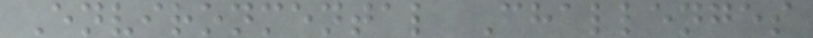Environmental Challenges
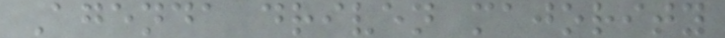Agenda driven majority
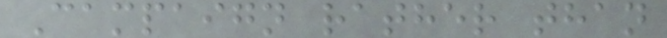Campaign rather than
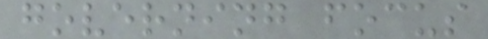governing focus
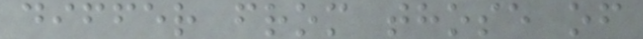differ from those of
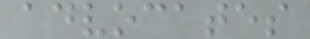advocates
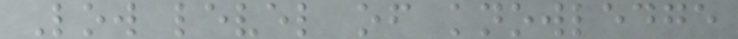Low level of knowledge
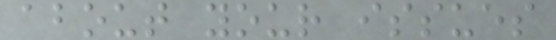about your issues
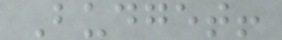Budget!
